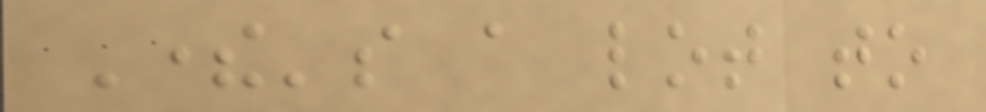There's a lot to
